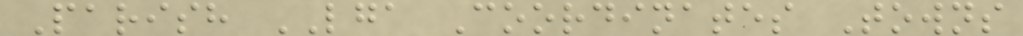Parish LGA Coordinates Towns
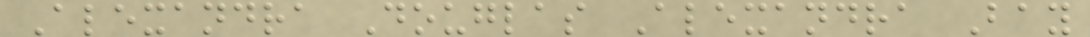Alexandra Douglas Alexandra Bay
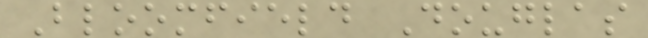Bloomfield Douglas
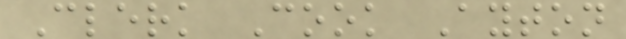Clerk Cook Ayton
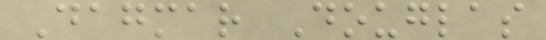Dagmar Douglas
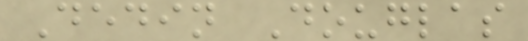Dedin Douglas
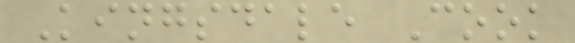Kingsdale Cook
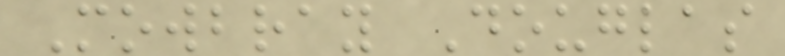Mowbray Douglas
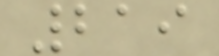219
